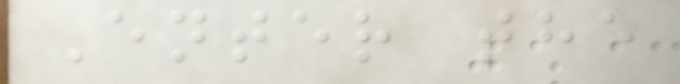Enter the
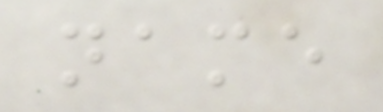name
